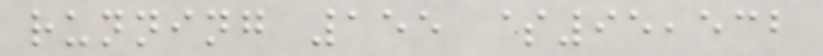running 155 $95,532
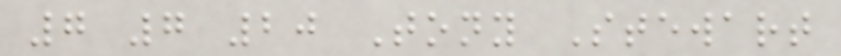7 7 20 Tony Stewart
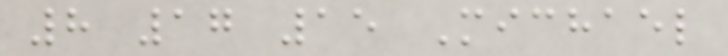8 17 15 Michael
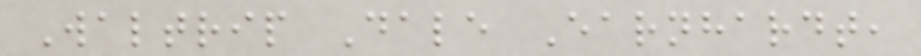Waltrip Dale Earnhardt,
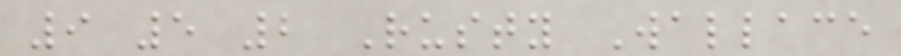9 5 2 Rusty Wallace
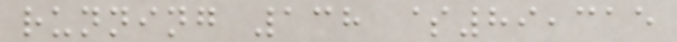running 138 $89,315
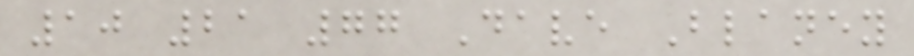10 21 77 Dave Blaney
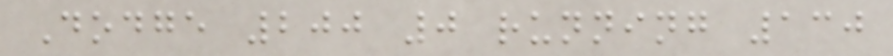Dodge 200 0 running 130
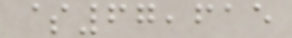$67,615
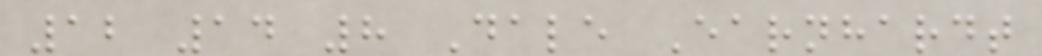12 14 8 Dale Earnhardt
